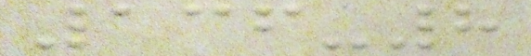136-8
